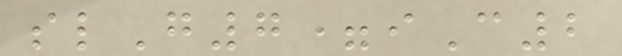slG7=iC2
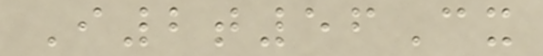I2t56Cx
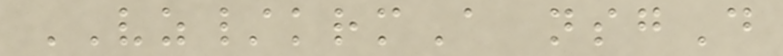VZ/krmA nsgD
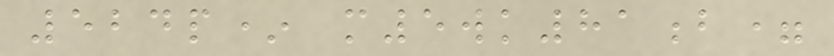524p* m5wk81b=
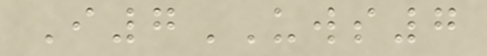I7UWS7
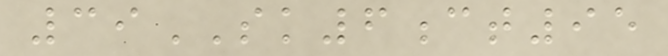39SK6ct95
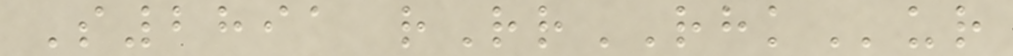S2891 rRrRHKur
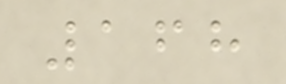168
